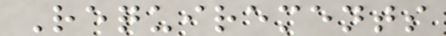Requirements
